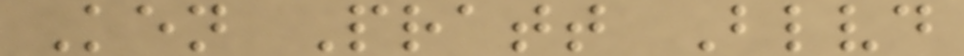Ken Pratt Blvd
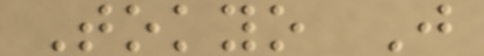Tokyo J
